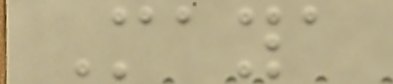Maya
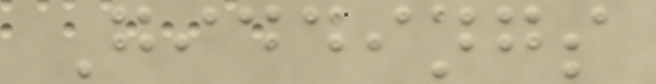Giddings
